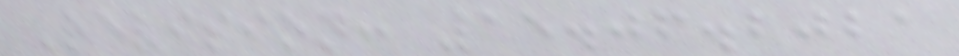Revision: 15.06.2021
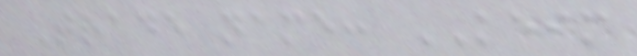Trade name: KEIM
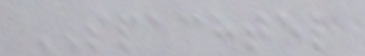SPACHTEL
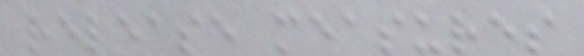release measures
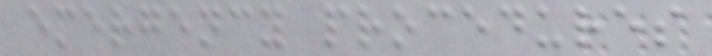emergency procedures
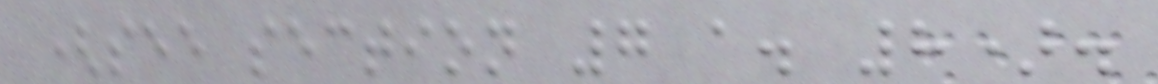(see section 7 a. 8).
